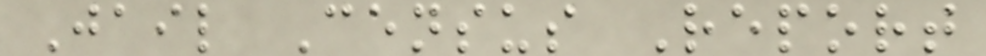Jail Census Report
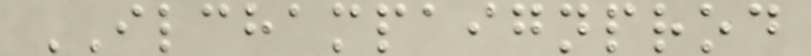ILCHAMPAIGNPROD
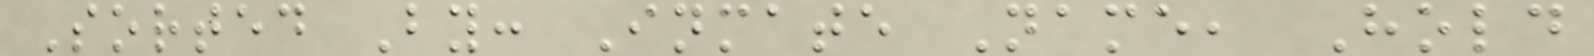Sorted By: Inmate Name, Hold
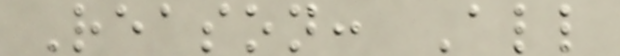Reason: All
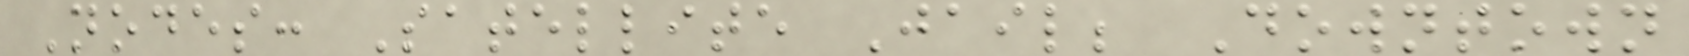Nodes: Satellite Jail; Downtown
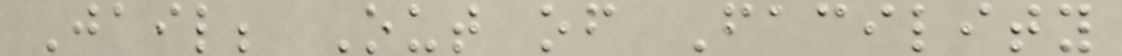Jail; Out of Facility
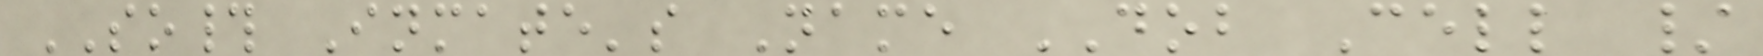SO# Inmate's Name DOB Cell /
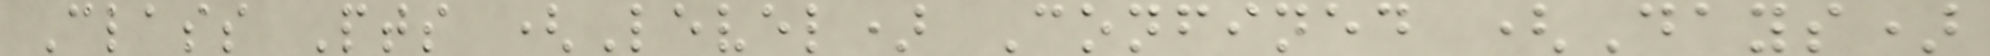Class Pts (Level) Confined (Days)
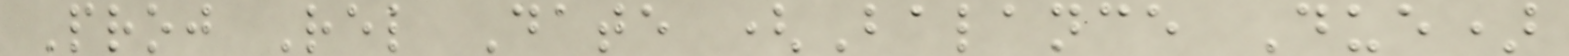Proj Rel Date (Balance Due)
